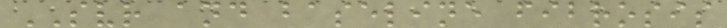SVR and baseline fibrosis
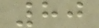80
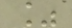%
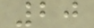20
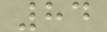84
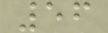56
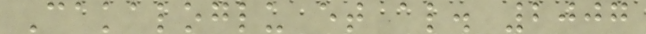Cakaloglu et al. 2007
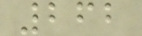262
